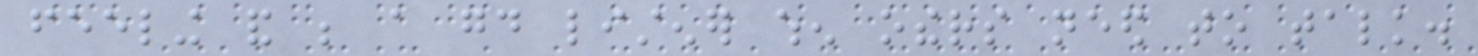feeling and be a good listener when others need to talk.
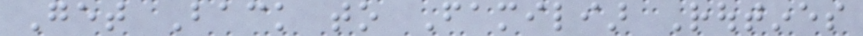Get Back to Familiar Routines
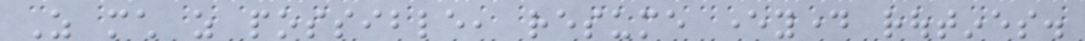As much as possible, resume everyday routines.
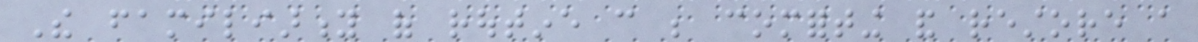The familiarity of routine can be comforting and restore a
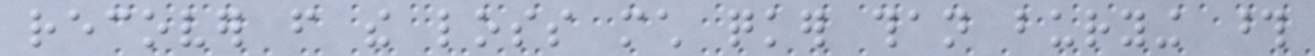recover from the loss much quicker than burying those
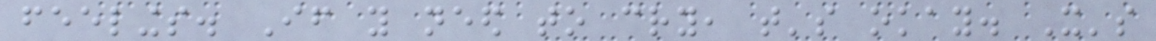feelings. If you need to cry, that's okay. It's
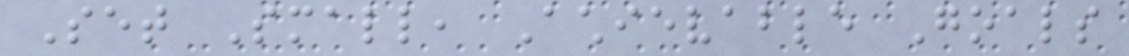Set Small, Achievable Goals
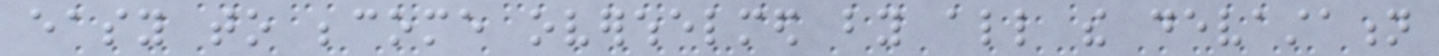easy to become overwhelmed by all the devastation
